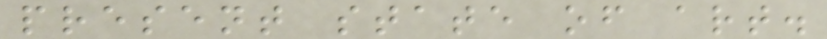present state of art.
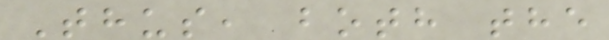Thus, both the
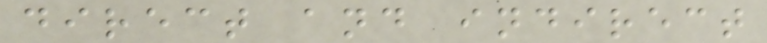direct and indirect
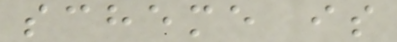scheme is
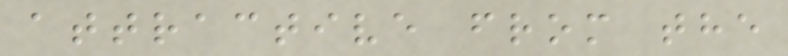attractive from the
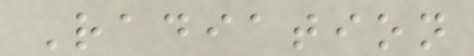Radiation
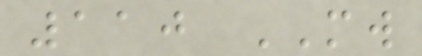110 MW
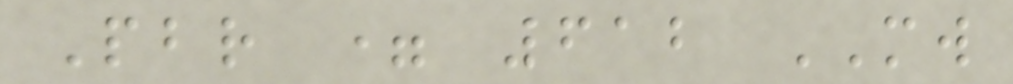Pbr = 612 MW
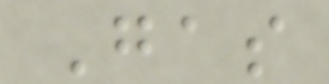Gas
